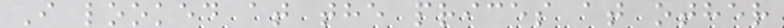I looked at the prices at other
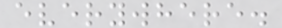everywhere.
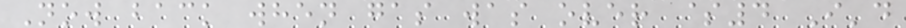Now back when gas was over $4 I'd
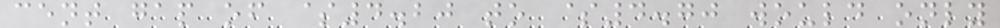cent gap of $4.20 to $4.70 would only
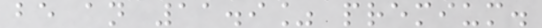be an 11.9% premium.
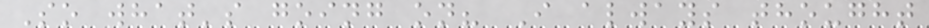So what's going on? I always thought
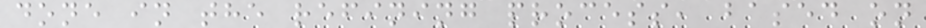done in the refining process, based on
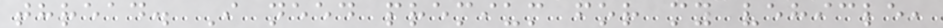thread. I need premium for my vehicle,
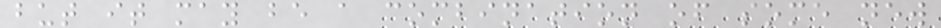but it may be a combination of some new
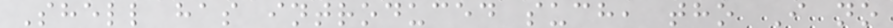Shell has introduced such, tho I no
